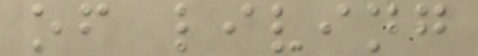of living
